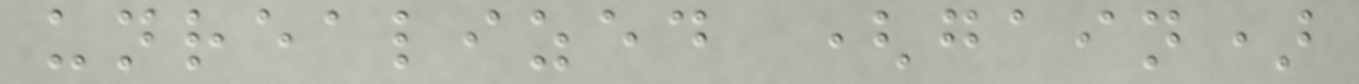unrealized (gain)
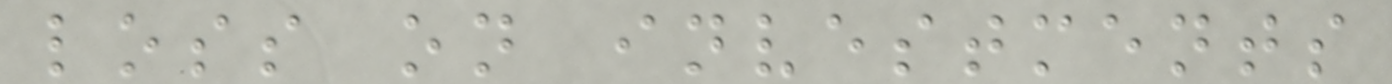loss on investments
